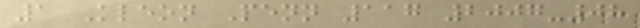1 Kleon Penn 117 2007-08
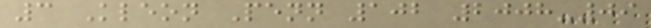3 Kleon Penn 102 2008-09
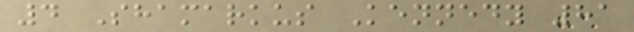4 Shamarkus Kennedy 81
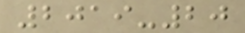2019-20
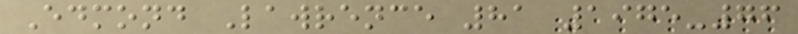Edmond Lawrence 81 1975-76
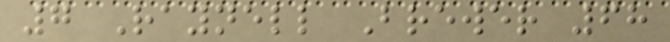7 Raynell Brewer 68
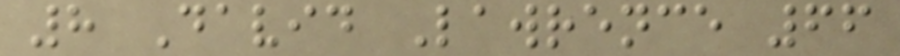8 David Lawrence 66
